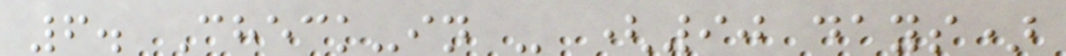6. Check-in - (90 days)
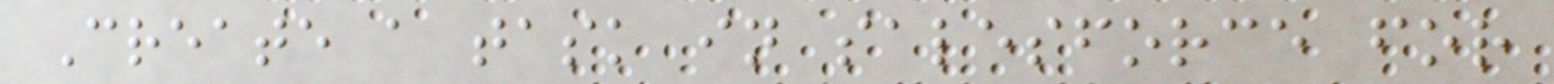Create a task in salesforce for
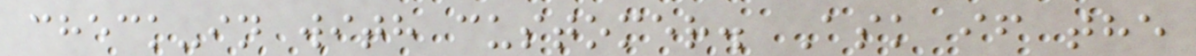check-in with customer. Ask if the
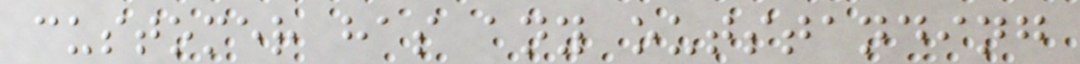customer has any outstanding
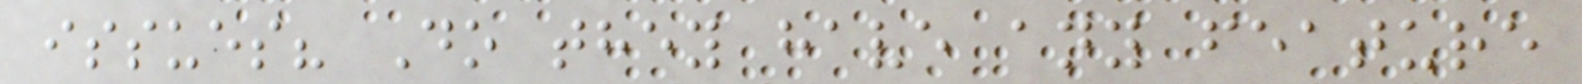issues? Do they have any feature
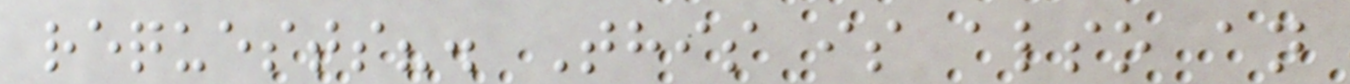requests?. This is also an
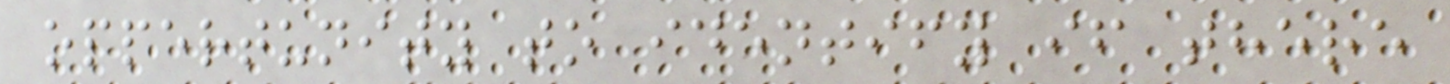oppertunity to identify if there
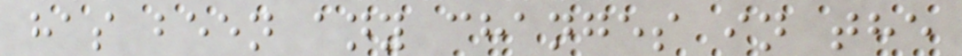has been any changes in the
